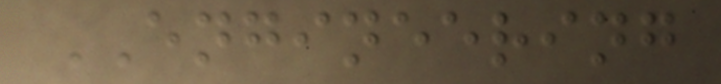ENGINEERING
